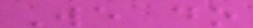We do
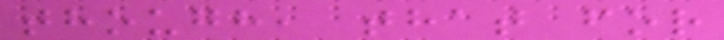though, that for
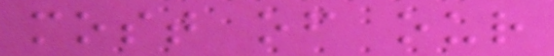most of our
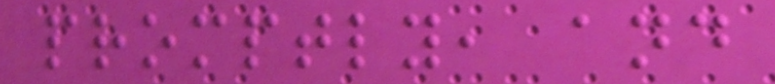promptly, and
